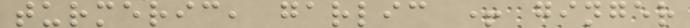turmeric, garlic + ginger
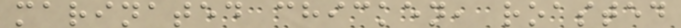marinated chicken, roasted
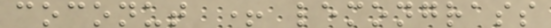coconut + lemongrass
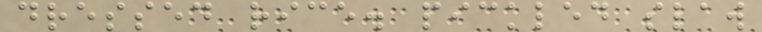dressed rice. pickled slaw
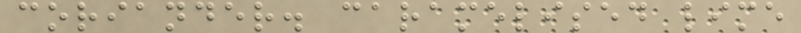coriander. caramelised lime
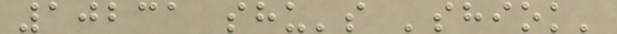10231 shu's 'shiok'
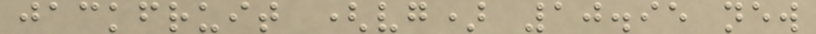jackfruit (vg) 10.95 new
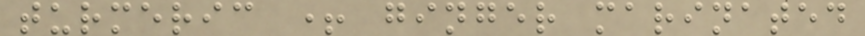turmeric + ginger marinated
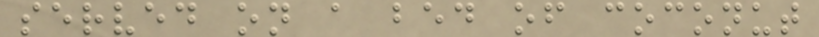served on a bed of coconut
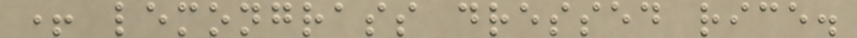+ lemongrass dressed rice.
